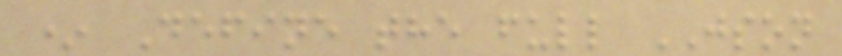* Define the full JSON
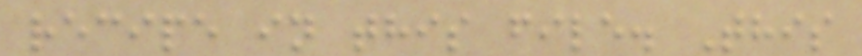recipe in this file. This
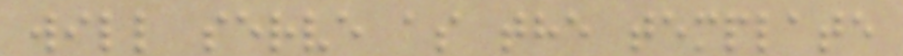will serve as the template
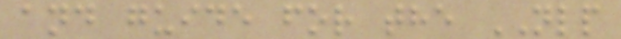and guide for the NLP
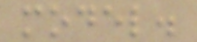model.
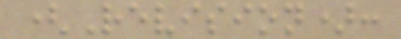(Revision):
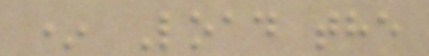* Load the
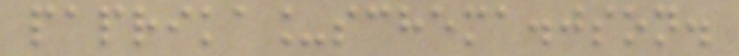paprika_schema.json.
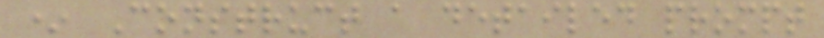* Construct a detailed prompt
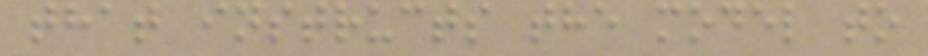that instructs the model to
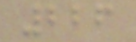226
